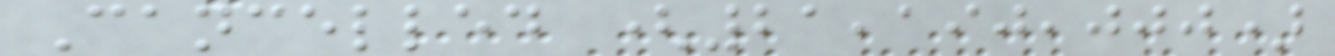Cancelled (21,190,000)
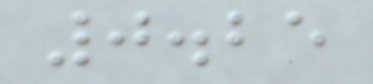0.25
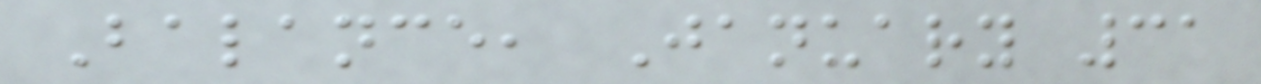Balance, January 31
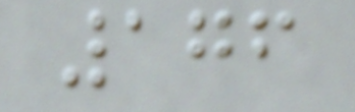176
